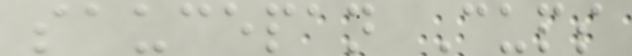saucepan Cups
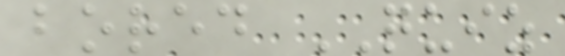bored QUIZ
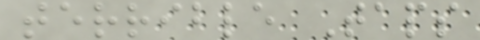terrible Taps
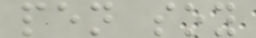pen soy
